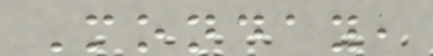Monday,
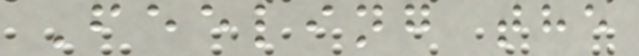Feeling the
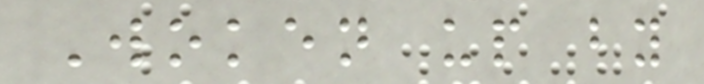Woken up by
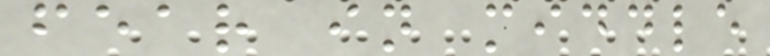fear in middle
